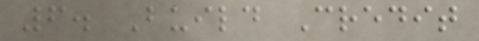6. Build Credit
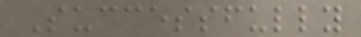Successfully
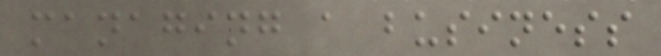managing a business
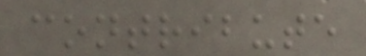contribute
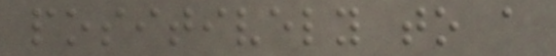positively to a
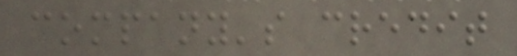company's credit
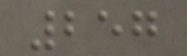257
